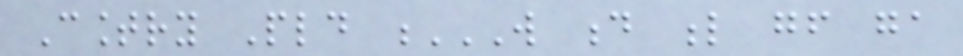Country Pld W D L GF GA
